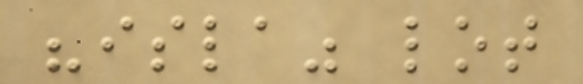"isla" lot
